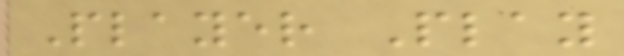Player Play
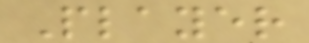Player
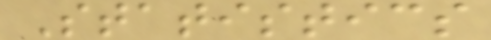Statistics
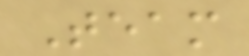Team
